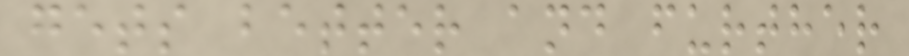gets better and further
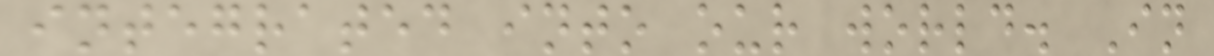integrated into our world. In
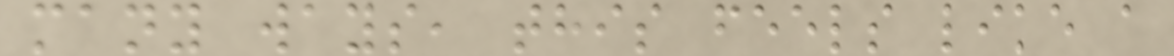many ways, this feels like a
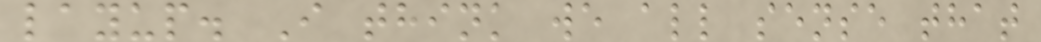layup. I think we all sense that
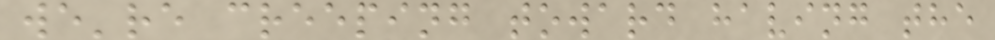we're creeping toward having the
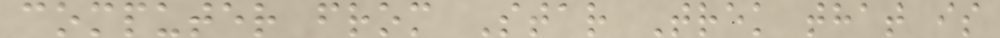computer from Star Trek that is
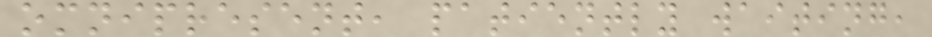omnipresent, patiently waiting,
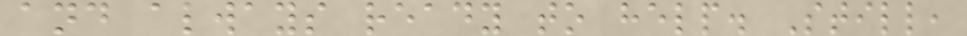and always ready to help. Still,
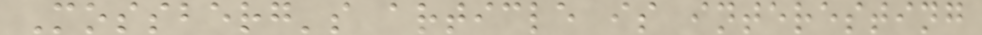Mossberg's article is interesting
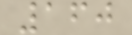160
